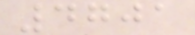4701
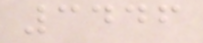3446
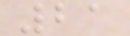21
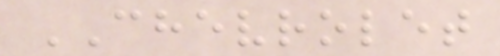CHEVROLET
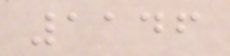1146
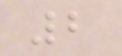2
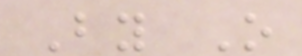By O
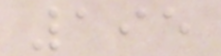195
